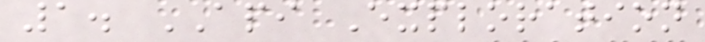1. API Exploration
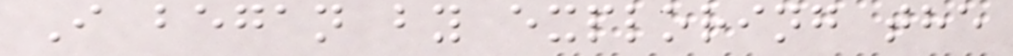I began by exploring the
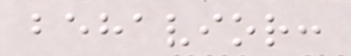behavior:
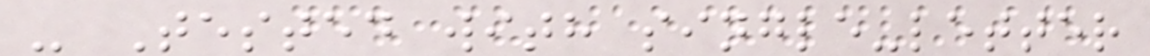- Tested with single-letter
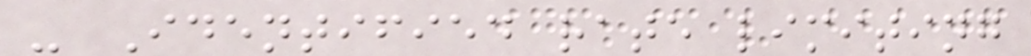- Identified rate limiting
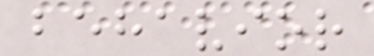behavior
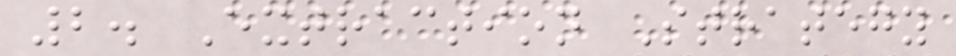2. Extraction Strategy
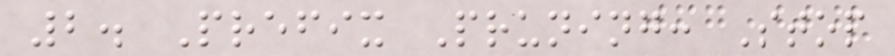2. Prefix Pruning: Stop
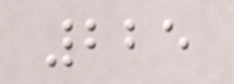225
